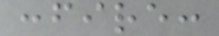:fire:
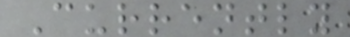Currently
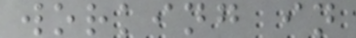working in
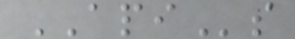APIs
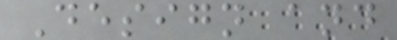Design and
